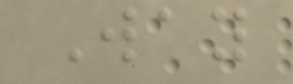Way
